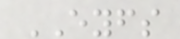EYFS
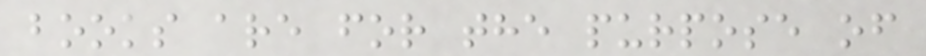books are for the purpose of
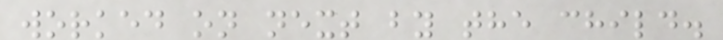worked on next by the child.
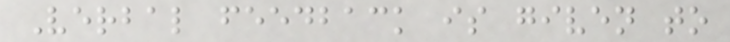Verbal feedback is given to
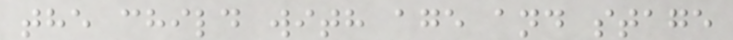the child with age and stage
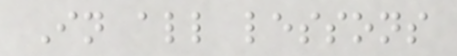In all lessons
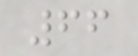66
